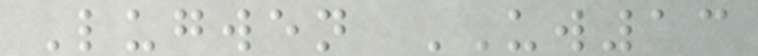Lugwen UW13
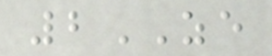2ZE
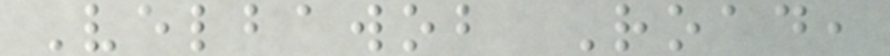Velbawob Road,
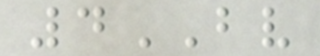4BV
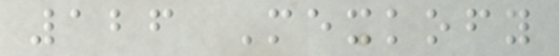126 Mexkofy
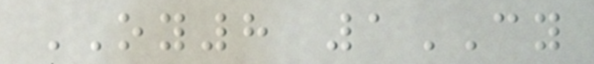OY8 1CY
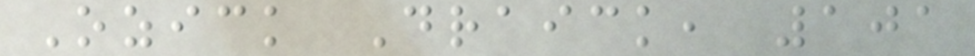Ozick Draick, 101
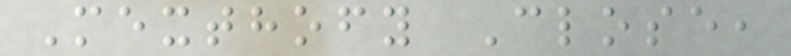Mexthofy Close,
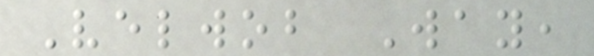Velwob Way,
